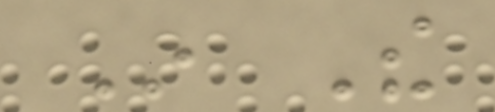In The
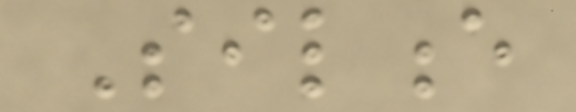Silence
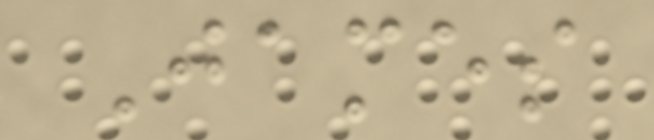James
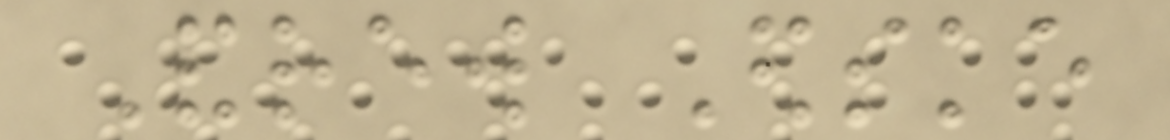Andrew Edske
